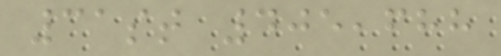31st 405,688
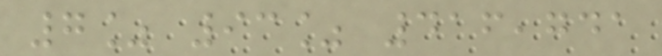7% 93% 416,741
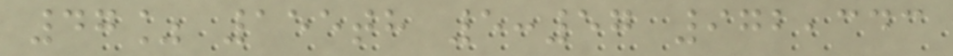47% 155th 5:57 972,343
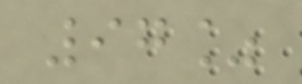97%
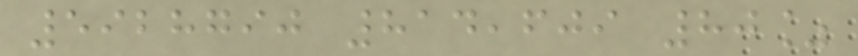5928790 814,609 80%
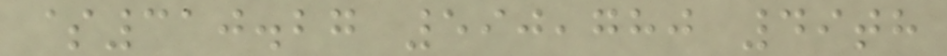$310.27 590,780 49th
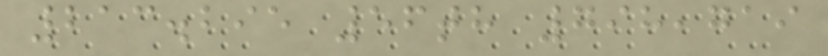213.295 56th 798,719
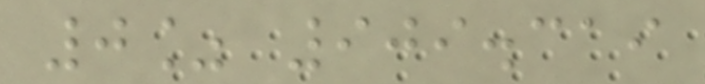0% 909.319
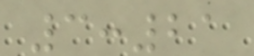3:21
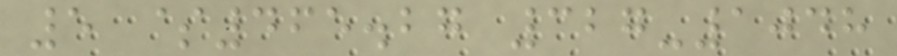5 $465.27 327-1048
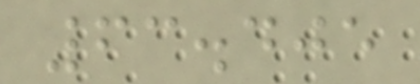63.405
